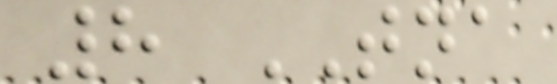8 TNA
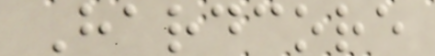Hardcore
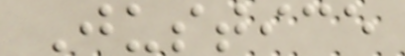Justice
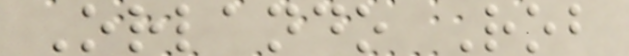Orlando Rob
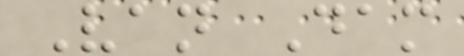Van Dam
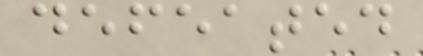defeated
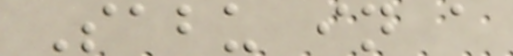Sabu in a
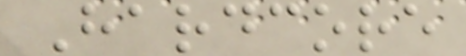Hardcore
